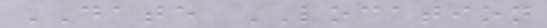DATE LOCATION
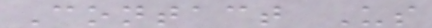Contact Us
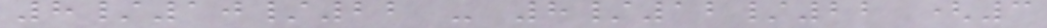8/10/22 - 8/12/22 (3
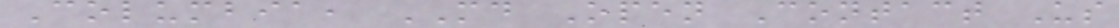Columbia, MD Open Contact Us
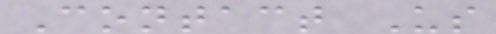Contact Us
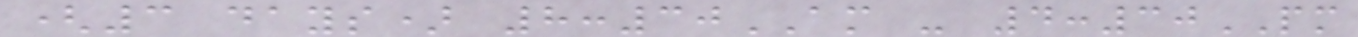(3 days) 8:30AM - 4:30PM
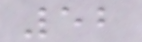52
